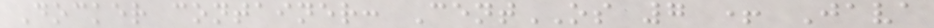Docker container: CentOS 7 + Java
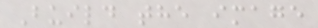Build the image
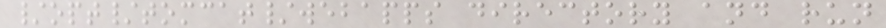/opt/tomcat/webapps directory and run
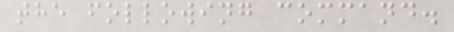the following command.
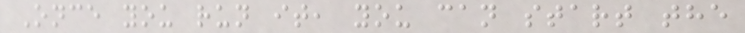Once you run it, you can start the
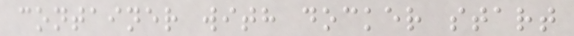container with docker start
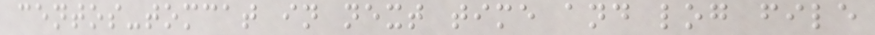centos-tomcat in next time and log file
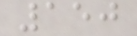150
